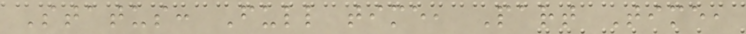Status: Full time, Part Time,
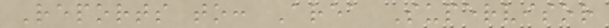Reports to: Area Supervisor
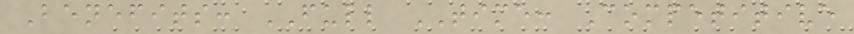Benefits: FULL TIME: Competitive
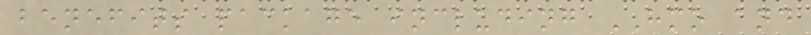benefits package including HMO and
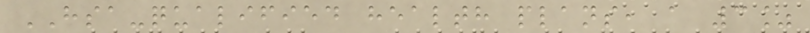HSA-qualified health plans, a 3%
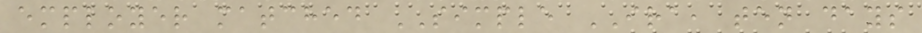employer matched SIMPLE IRA, ten days
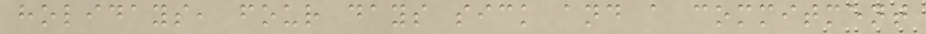holidays, four days sick and a commitment
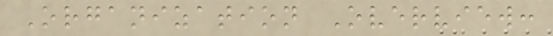Organization Overview:
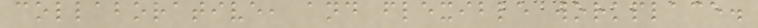collaborative, and flexible workplace.
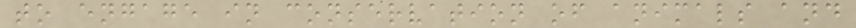to engage in conservation of animals and
